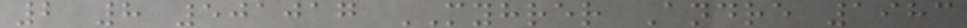2 8 501017 MYHRER Andre 1983
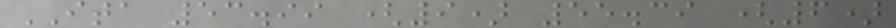ITA 53.99 (9) 55.39 (6)
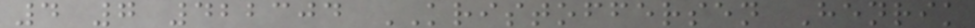4 7 422304 KRISTOFFERSEN Henrik
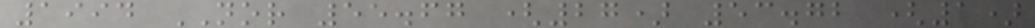1994 NOR 55.67 (27) 53.72 (1)
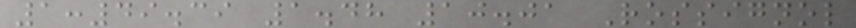1:49.39 1.48 10.01 Rossignol
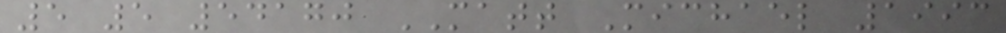5 5 54170 MATT Michael 1993
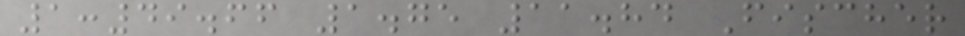1:49.66 1.75 11.84 Fischer
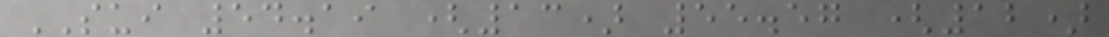SUI 54.19 (13) 55.57 (12)
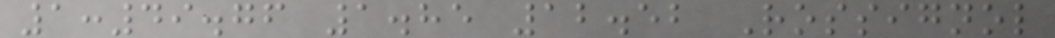1:49.76 1.85 12.52 Rossignol
